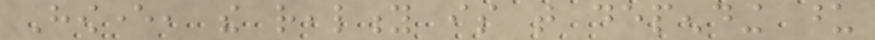However, the reality is that depending upon
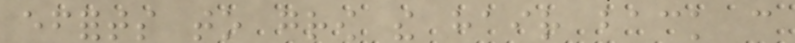efforts to grow the hair back can
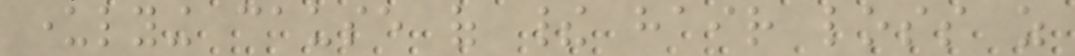underlying cause of their hair loss as
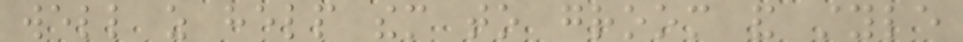well as help them to groom and style
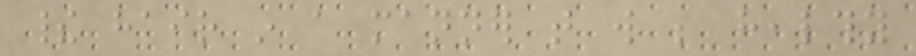their hair in a manner that will be healthy
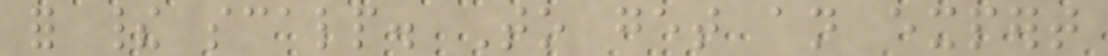for their scalp. To get an expert
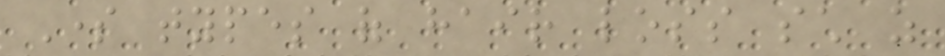Some types of hair loss such as
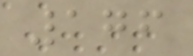176
